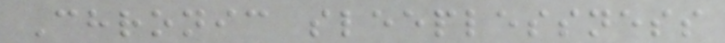Chronic sleeplessness
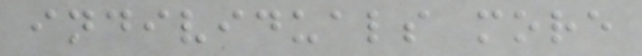individuals more
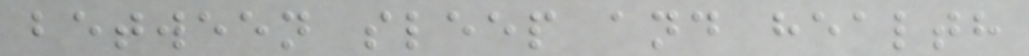between sleep and health
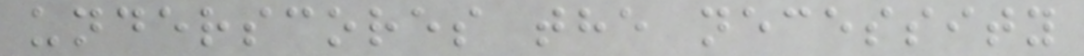underscores the necessity
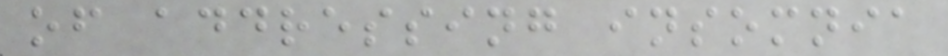of addressing insomnia
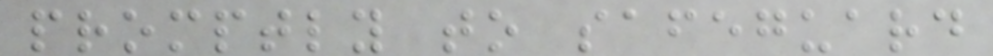promptly to safeguard
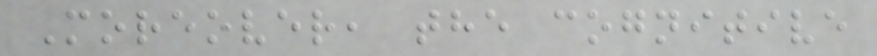Moreover, the cognitive
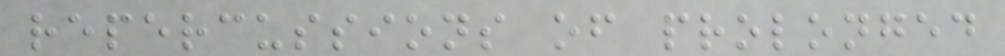repercussions of prolonged
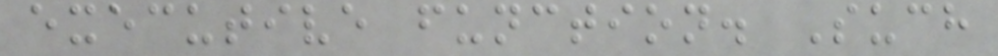executive function. Such
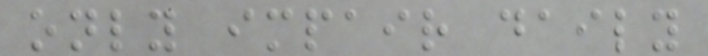only impair daily
